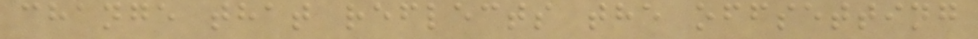change that reflects the offsetting
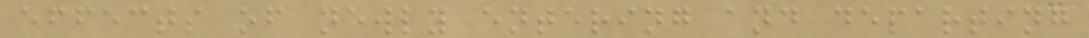effects of newly entering and departing
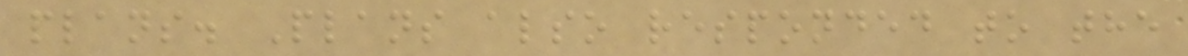plans. Plans also responded to the
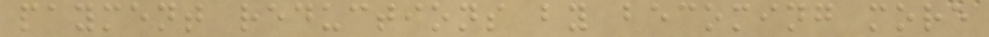payment reductions by becoming more
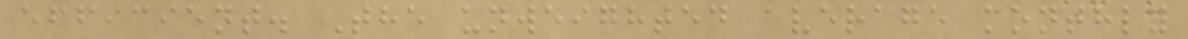efficient. The unweighted average monthly
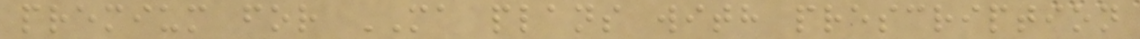premium for MA plans with prescription
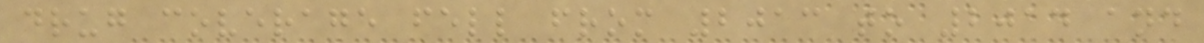drug coverage fell from 2013 to 2014 and
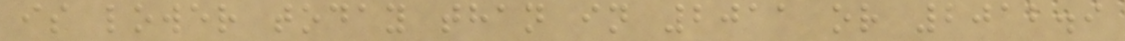is lower today than in 2011 or 2012.9
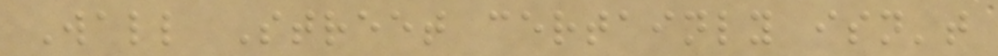Wall Street certainly isn't
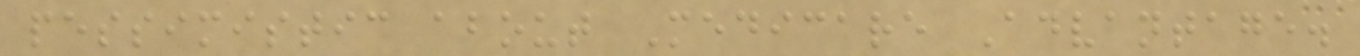pessimistic about Medicare Advantage.
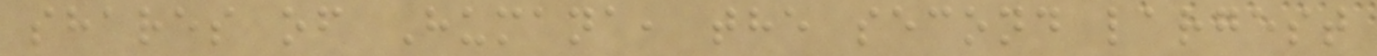shares of Humana, the second largest
